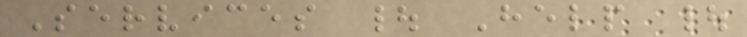Services | Help |
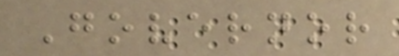Governor
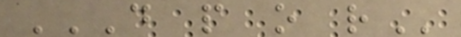D P O R
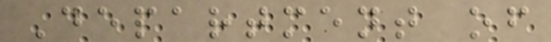Department of
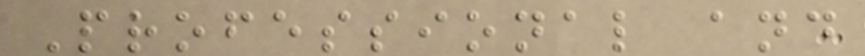Professional and
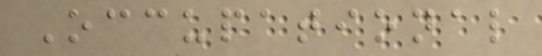Occupational
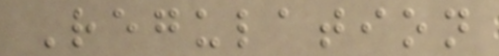Regulation
